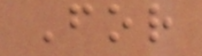For
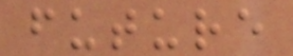future
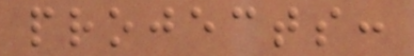projects:
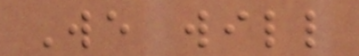We will
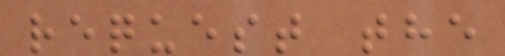request the
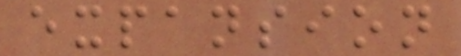expansion
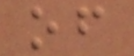of
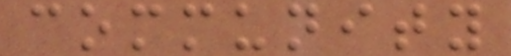community
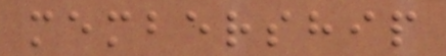membership
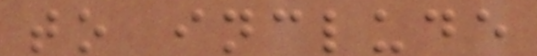to include
